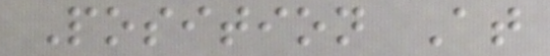Position At
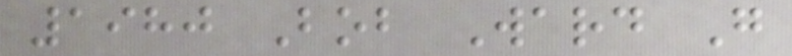1980 Bob Ward G
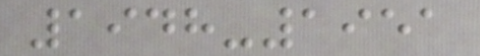1948-1951
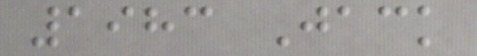1983 Jack
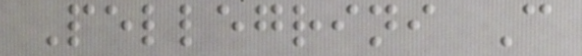Pellegrini C
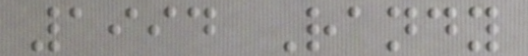1994 Randy
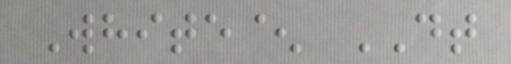White^ DT
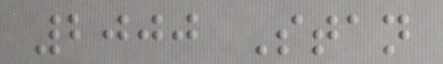2000 Stan
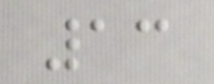13
